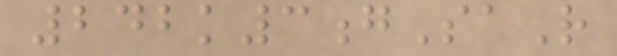242k3gSaR
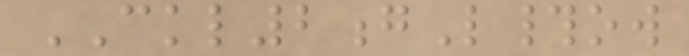CKL2gL#ow
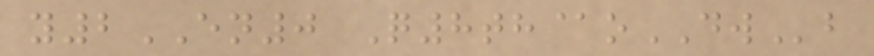y2EN0 Q8th@oDWb
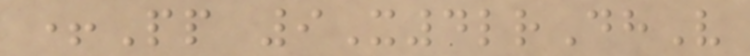+Pp 9X4lrDhV
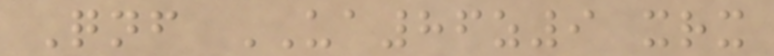Qnf UA86z9 xrx
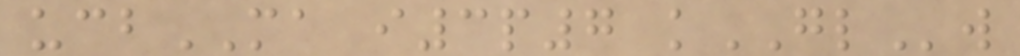ucbMA i3p7 kGLw
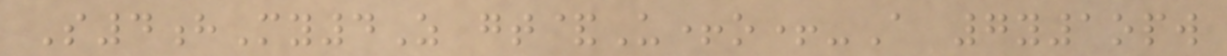S4hMy4Z gt&U+o+-A 7y1opw
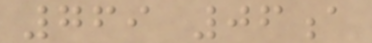769 06a
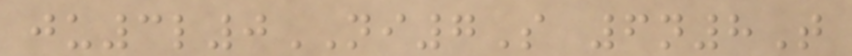ju3l0NI7S 6n8T
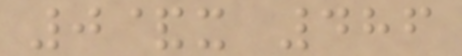0&x 486
